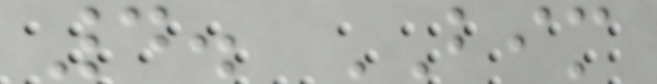4. BIM
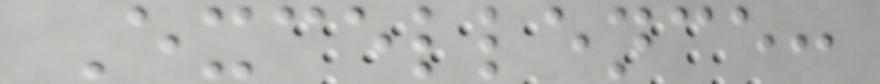Excellence:
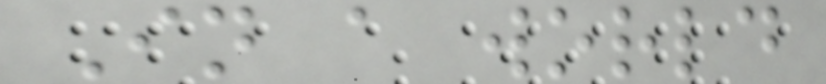In a world
